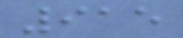915
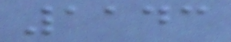1143
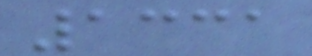1331
